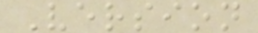Version
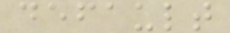default
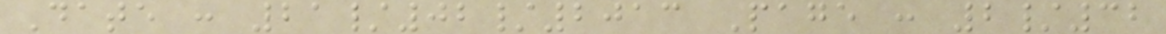Date : 21/02/2013 Page : 2/32
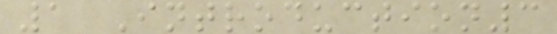1 Introduction3
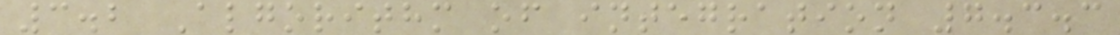3.2 Algorithm of integration 7.3.3
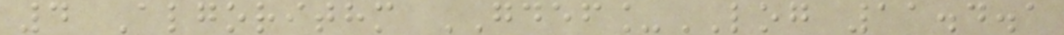4 Algorithm GDEF_LOG 11.4.1
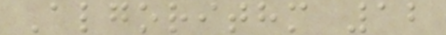Algorithm 12
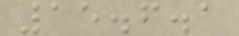15.6.1
